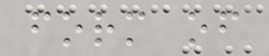form of
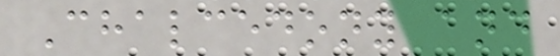Chalcedony and
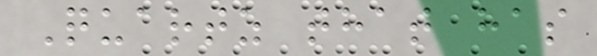Quartz that has
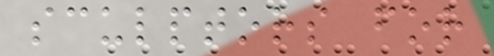sculptors for
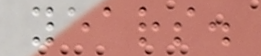years.
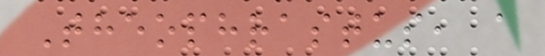Theophrastus, a
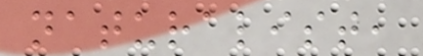naturalist,
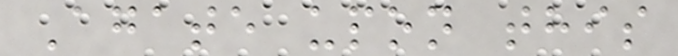Agate upon this
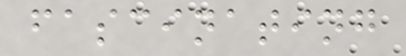fascinating
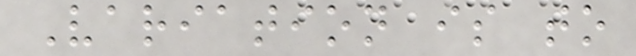Variation is to
